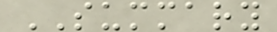SUMMARY
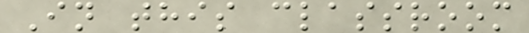In this classroom
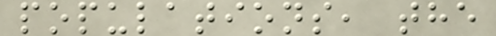populations, the
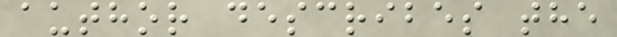author describes the
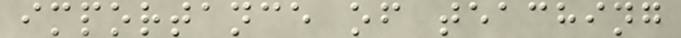importance of teaching
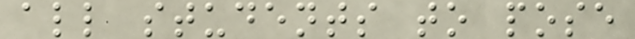all students to pose
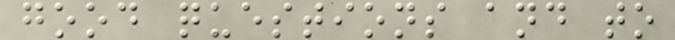good questions and to
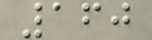160
